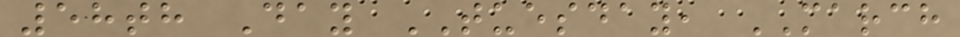58th Day TUESDAY, MARCH
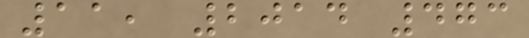11, 2014 473
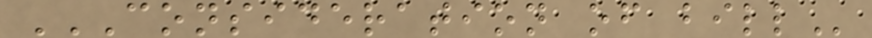CONSIDERATION OF BILL
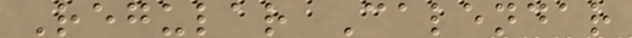Regular Calendar
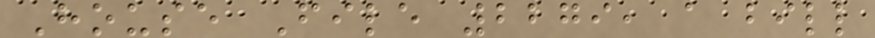House File 2279, a bill
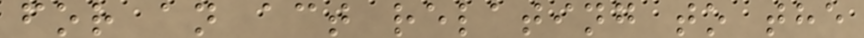for an act relating to the
